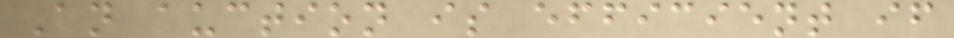An auction is efficient if
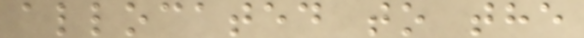allocated to the
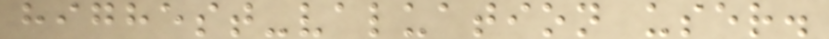highest-valuation user.
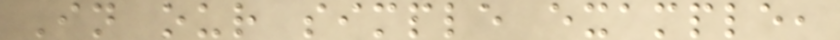In our simple example,
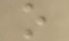o
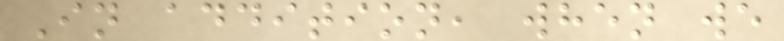In addition, when we
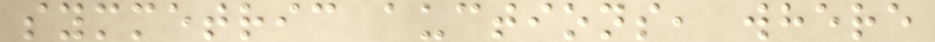symmetric auctions, where
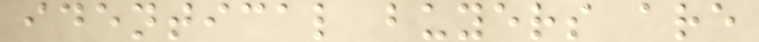identical buyers are
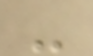-
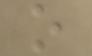o
